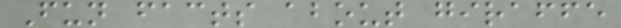Fun facts about giraffe
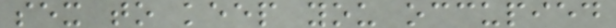sex to keep you occupied
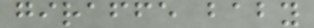giraffe baby
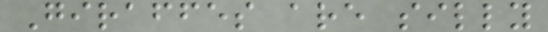Giraffes are silly
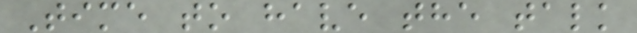Time to have the talk
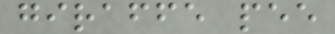giraffe pee
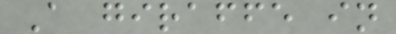A giraffe in
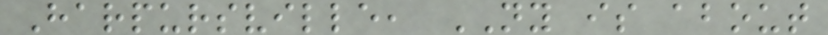Harpursville, NY is about
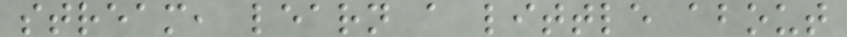stream, learn a little about
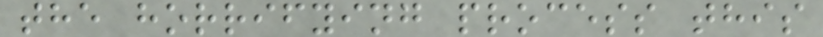the horrifying process this
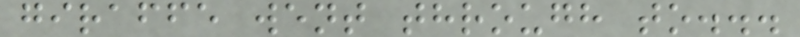giraffe went through to...
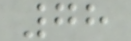78
